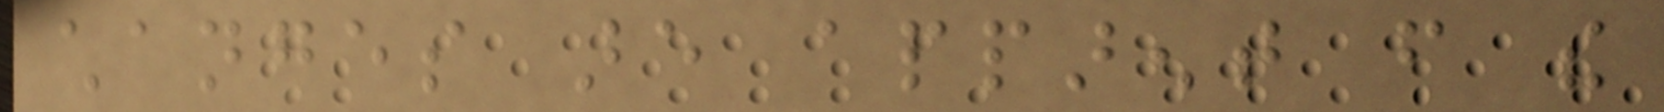changes are apparent from the
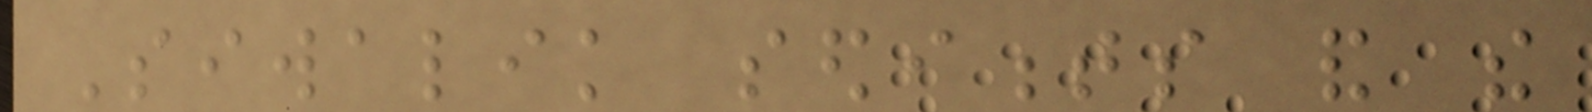Siwalik sediments and the
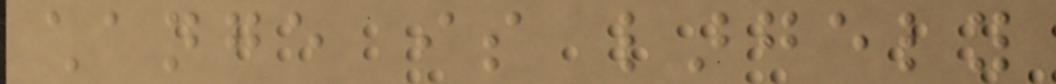change is largely
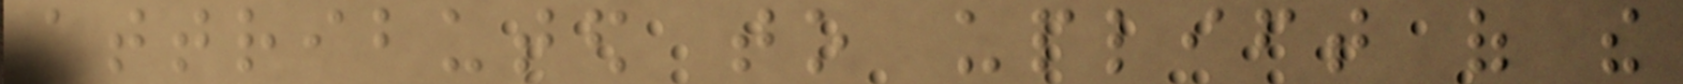attributed to uplift of the
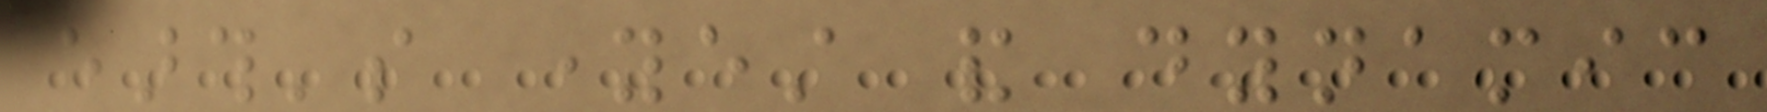earth's youngest and dynamic
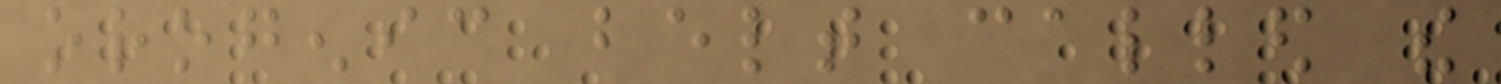orogenic belt called the
